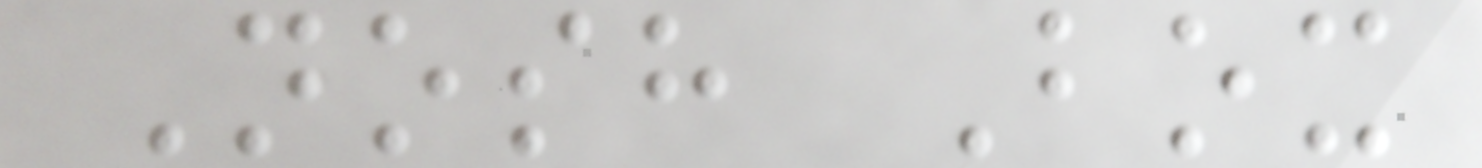Nosh Box
